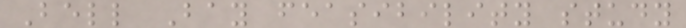Bell Bay feasibility study
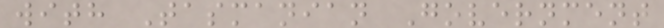with Tasmanian Government
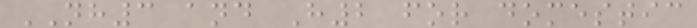NH3 and H2 for domestic
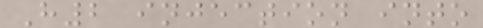H2 injection into
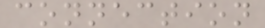connection
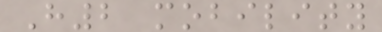H2 mobility
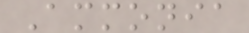Ammonia
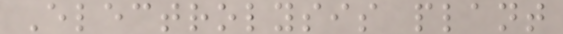Electrolysis plant
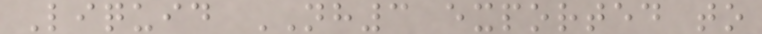Liquid NH3 exported to
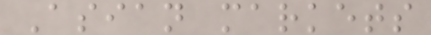Asian markets
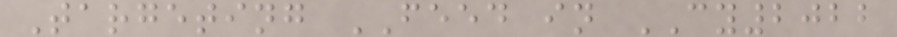Targeting FEED in CY2022
